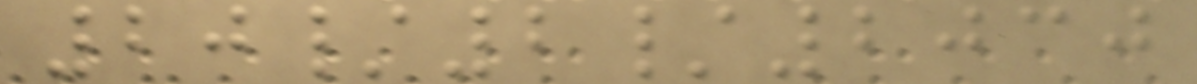20/2/2030
